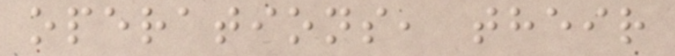operations, their
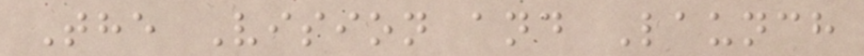The Vision and Launch
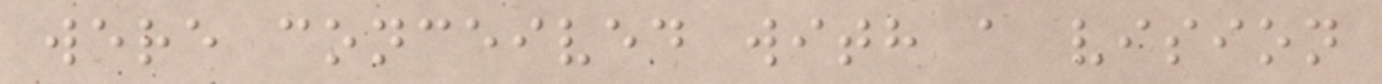were conceived with a vision
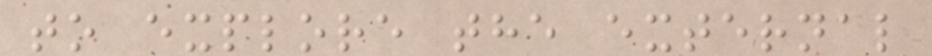to explore the external
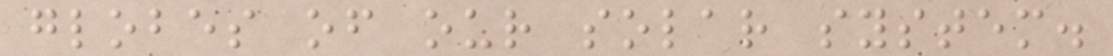globes of our solar system.
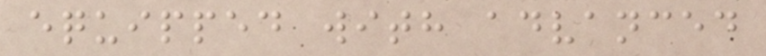equipped with advanced
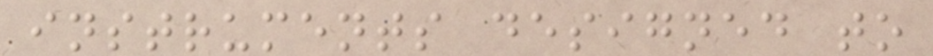instruments designed to
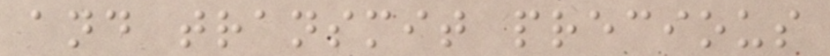and transmit precious
